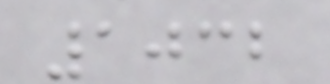1032
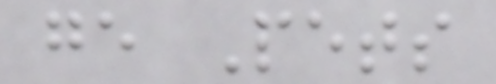ge Pets
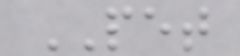PET
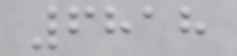6818
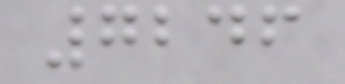7246
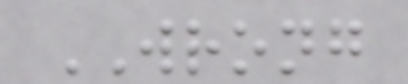WRONG
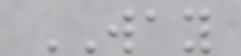WAY
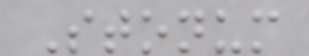Stonum
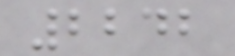2242
